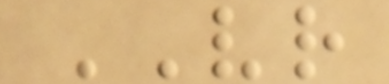VR
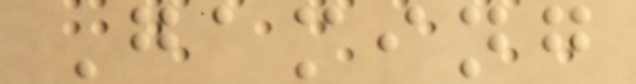Gaming
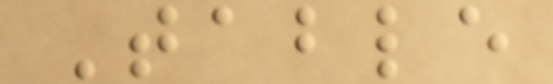Table
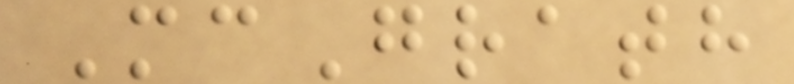McGrath
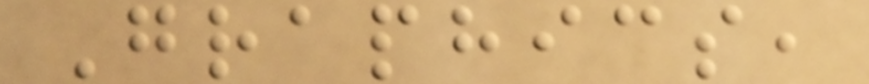Graphics,
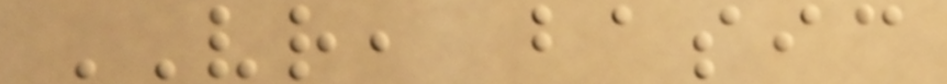VR, basic
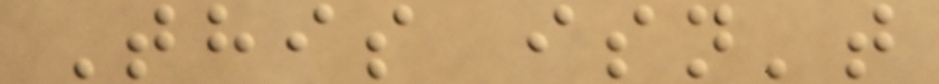This isn't
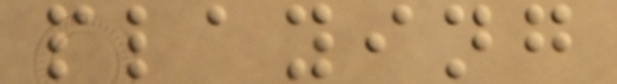playing
